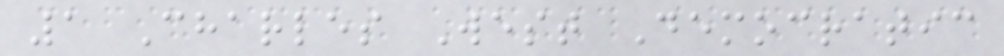1 Charles West Democratic
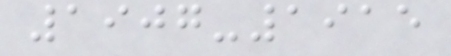1907-1915
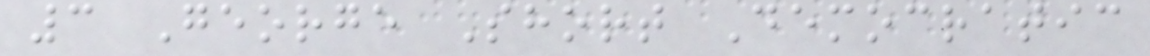3 George Short Democratic
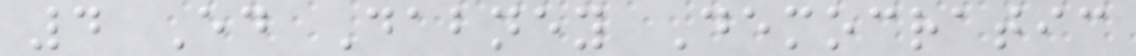4 Ed Dabney Democratic
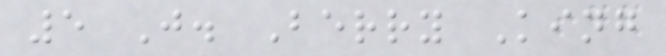5 J. Berry King
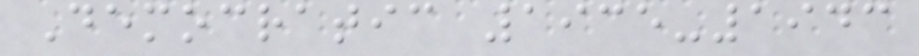Democratic 1935-1943
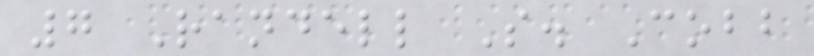7 Randell S. Cobb
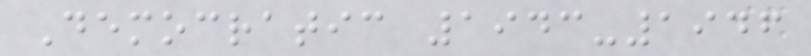Democratic 1943-1946
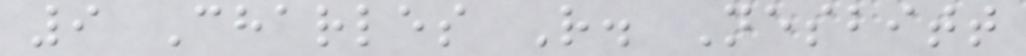9 Charles R. Nesbitt
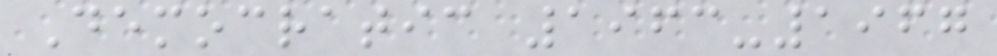Democratic 1963-1967
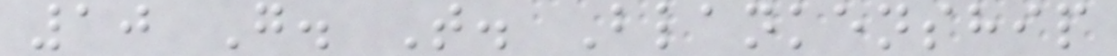10 G. T. Blankenship
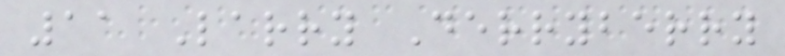11 Larry Derryberry
